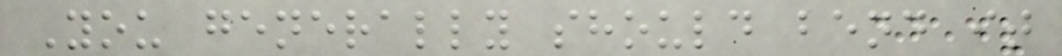You generally should bend it
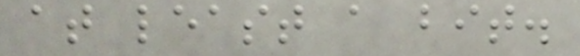at least a bit.
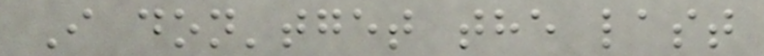I don'tget the last
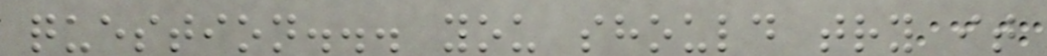question... you should try it
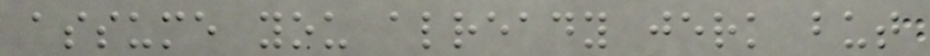assume you already jerk but
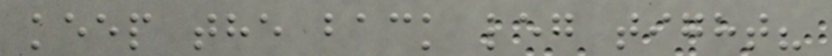keep the back leg tight?
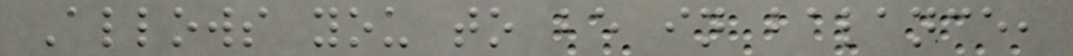Allows you to be in balance,
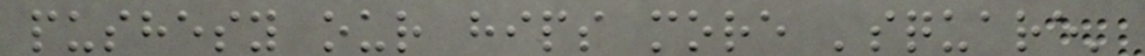pushesy our hips more 'square'
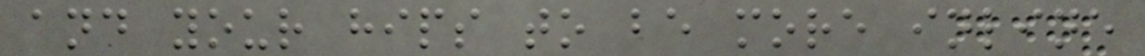and your hips to be more inline
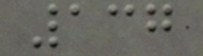137
